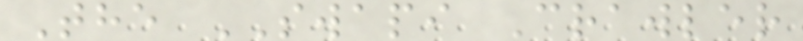The SWAPI Crawler
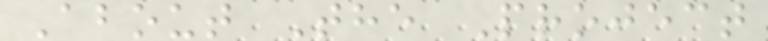About The Project
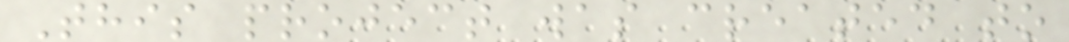This project was created to
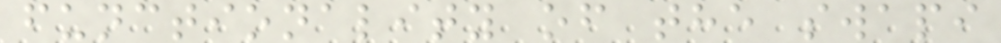functionality of the swapi
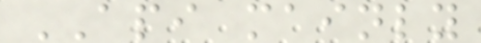API mainly
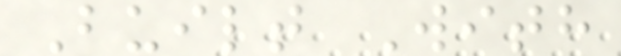Built With
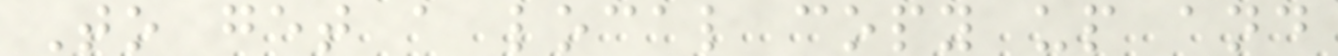To get a local copy up and
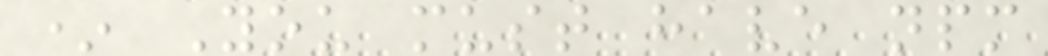* You must have npm
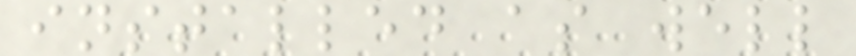installed as well
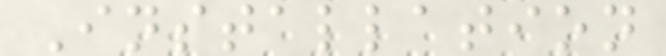Installation
